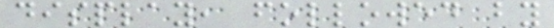display, followed by
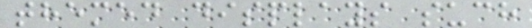themed displays such
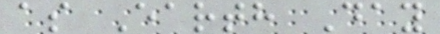as Earth Day
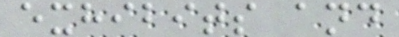exhibits and
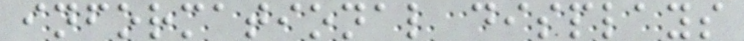informational displays
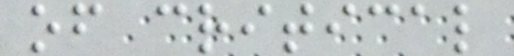of critical
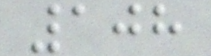108
